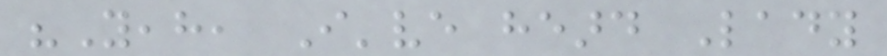"Yeah, I've heard Lady
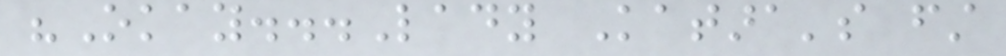"Okay...Lady Katara's first
